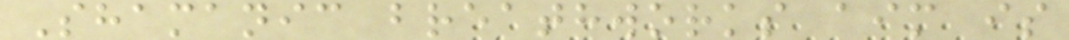Shamanic breathworks aim is
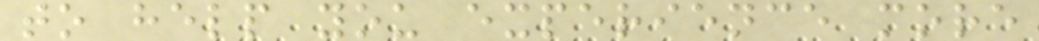to help you experience more
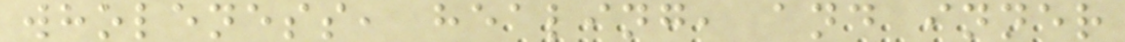wholeness, healing, and inner
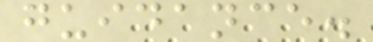guidance.
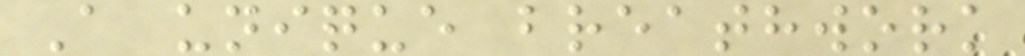A unique breathwork
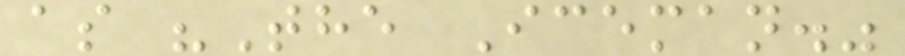as "The Iceman."
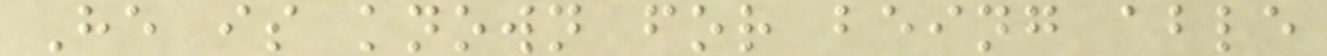He is known for being able
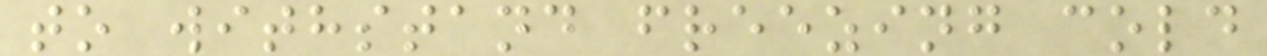to withstand freezing cold
